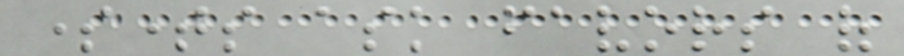sometimes ask favors of
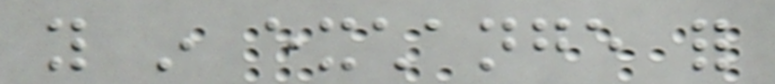you in exchange for
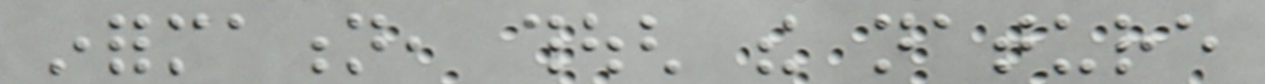information, though the nature
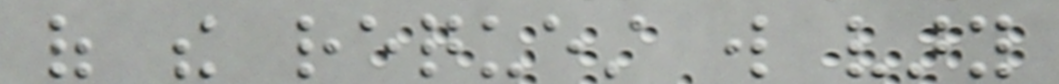of the request will vary
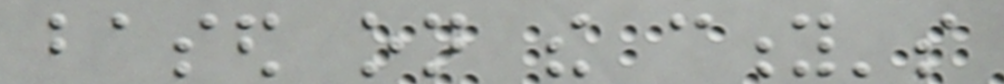based on the city's
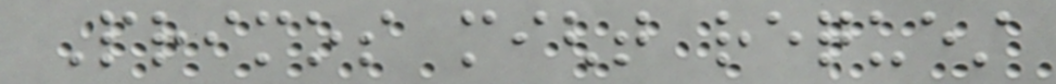Primos might request
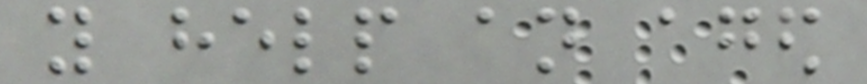you help an aged
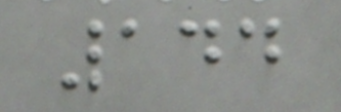144
